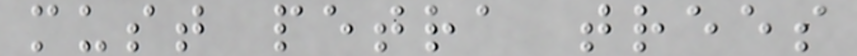must petra trees
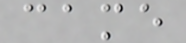came
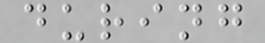during
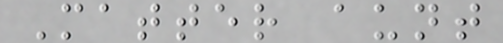Matter aunt
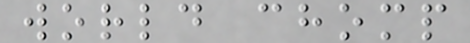world chomp
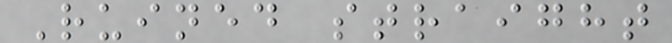Ruined straight
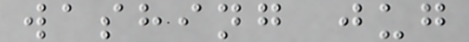washing jug
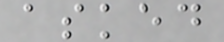asked
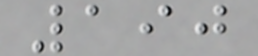190
